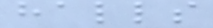halls
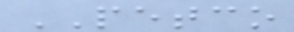PETCO
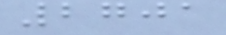2701
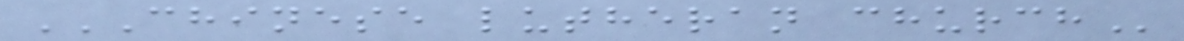CHINESE LUTHERAN CHURCH
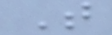T
